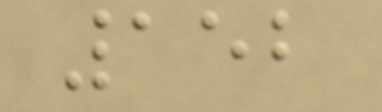152
